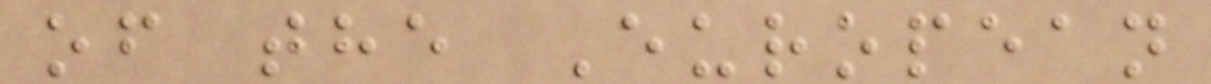of the European
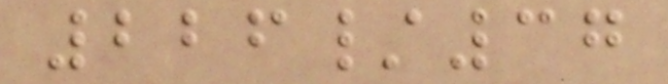226/37
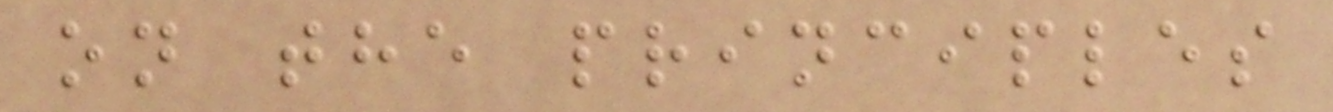on the principles
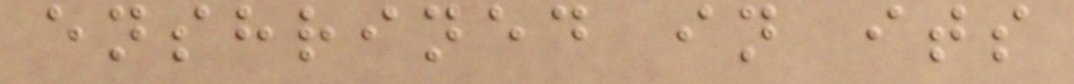enshrined in its
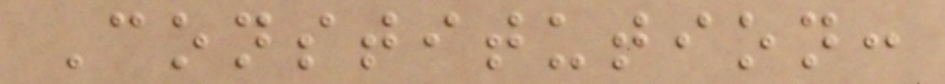Constitution:
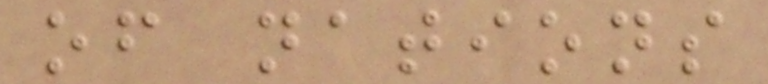of nations
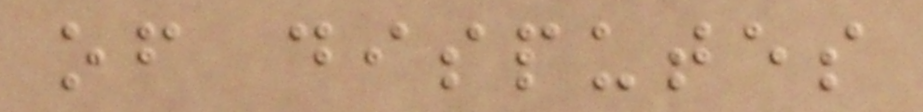of disputes
